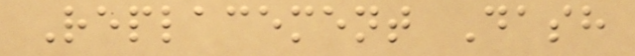Replacement Dash
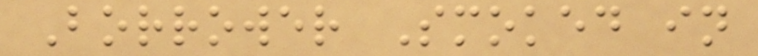Borrower Smoked in
